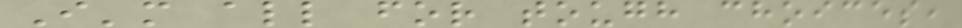I'm all for tough choices,
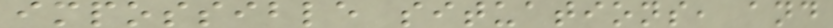impossible situations, and
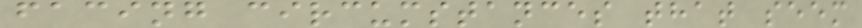facing circumstances that seem
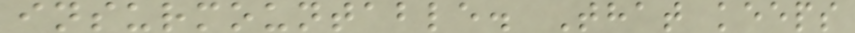insurmountable. That keeps
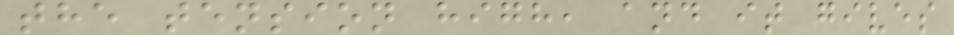the tension high, and it gives
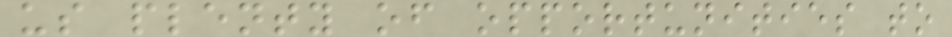us plenty of opportunities to
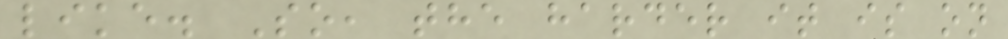like. So, the harder it is on
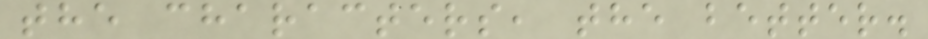the characters, the better.
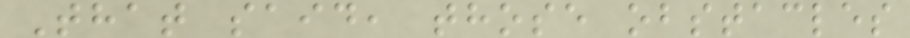That said, those obstacles
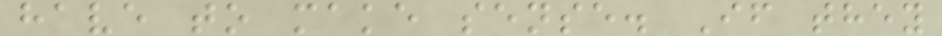have to make sense. If they
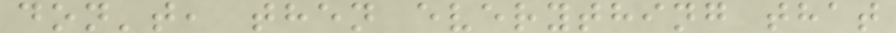don't, then everything that
